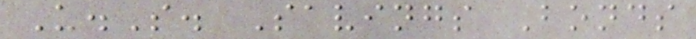U.S. Savings Bonds
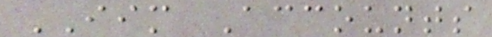IIM Accounts
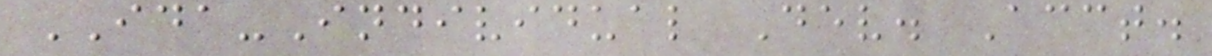IDA-Individual Dev. Acct.
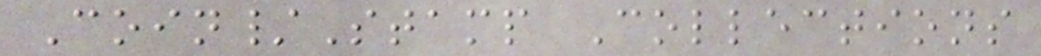Coin/Stamp Collections
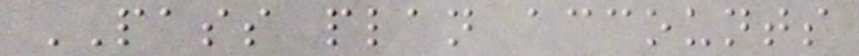PASS plan accounts
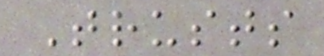Trusts
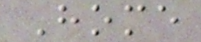Home
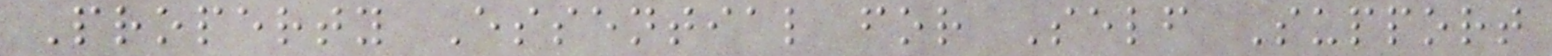Property Essential for Self Support
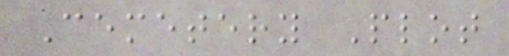Cemetery Plot
